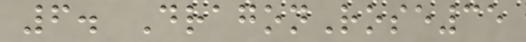6. DragonRose35
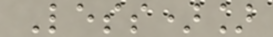Less)]
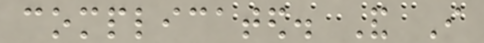complicated. And I
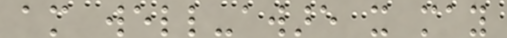am well-aware it may
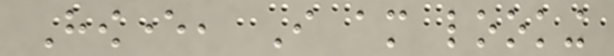However, I am looking
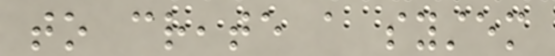to create a system
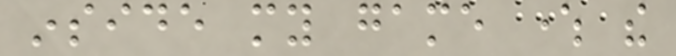inside my game where the
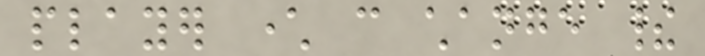player character can change their
